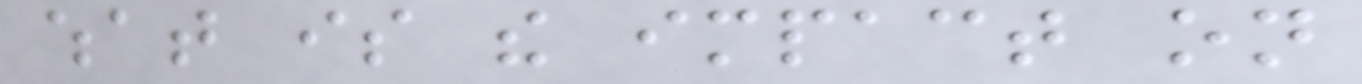what is the impact on
